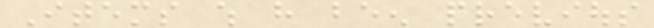Items which have been previous
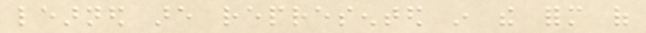learned are represented in the form of
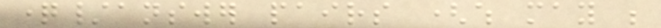question/answer pairs (which may be
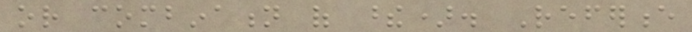or combination of these). Reference
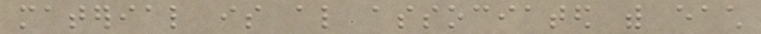material is also associated with each
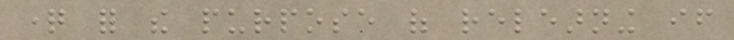question for the purpose of relearning if
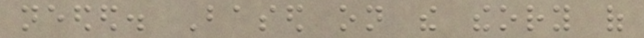needed. Based on the theory of
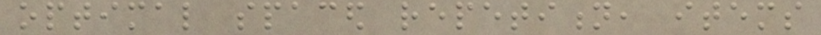optimal spaced repetition, items
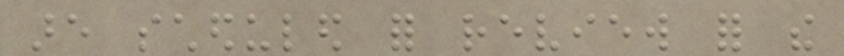are scheduled for review for the
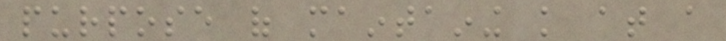purpose of maintaining knowledge at a
